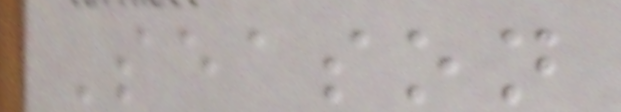Season
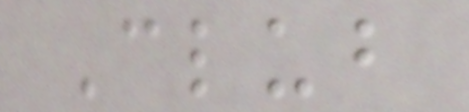Club
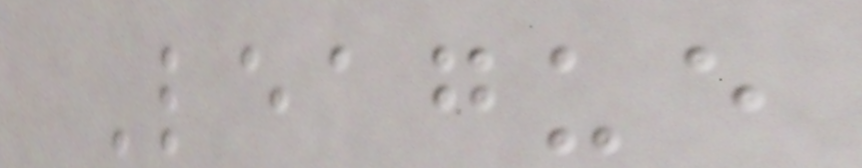League
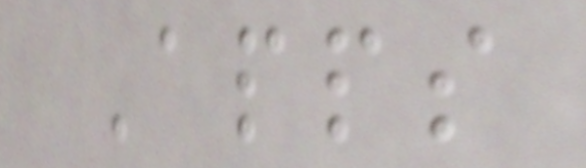Apps
